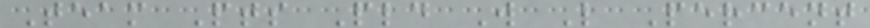Team Pts Pld W L Percent
